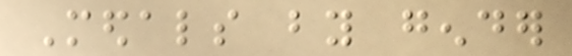Medals by gender
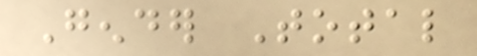Gender Total
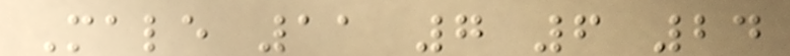Male 11 7 6 24
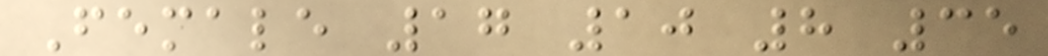Female 17 10 8 35
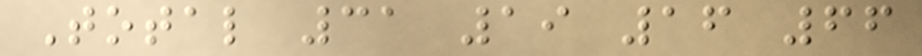Total 31 19 16 66
